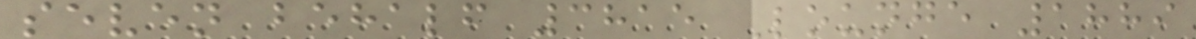seven behalf 3815 Lounge 1889
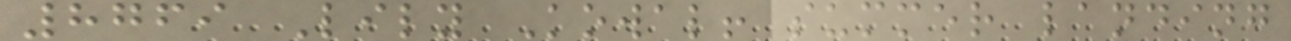8769 Lily Kowal! summer landing
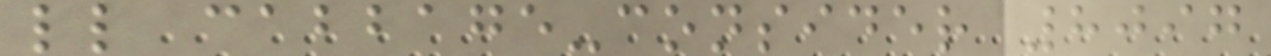ll cabbage-consider 8097
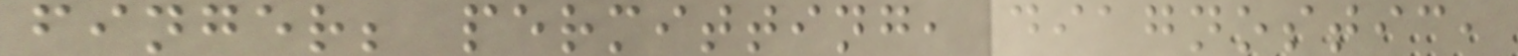finger; permitting, diagnostic,
